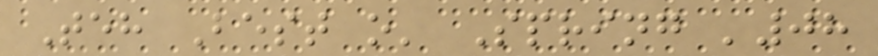Teh Best o' Spring '08
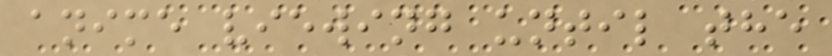anime viewing until the
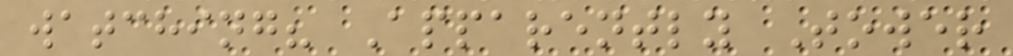watching? Apparently Tower
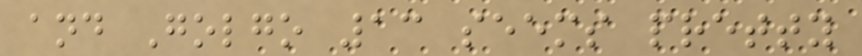and Golgo 13 seems pretty
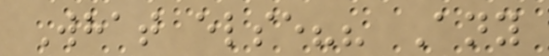What else?? Any
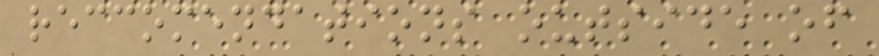reccomendations outside of
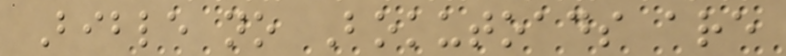Bible no Bokutoads are
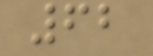62
